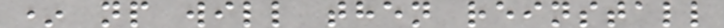* np will then reinstall
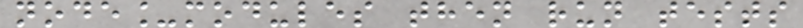node_modules then run tests
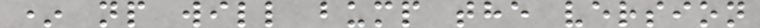* np will bump the version
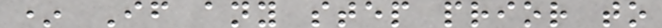* If any step prior to
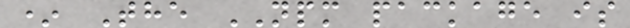* The NPM package is
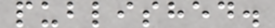published.
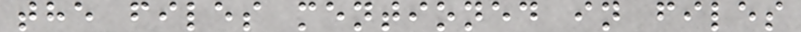the files mentioned in files
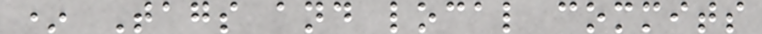* Tags and local commits
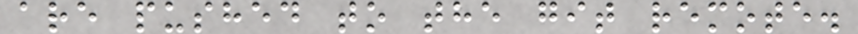are pushed to the git remote.
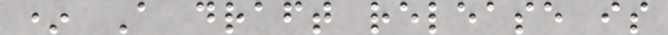* A draft release is
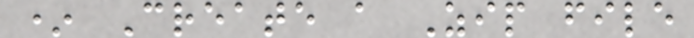* Create a Zip file
